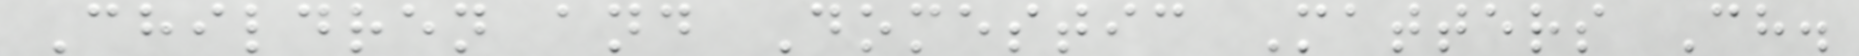Children and Domestic Matters Ch.
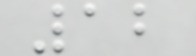12
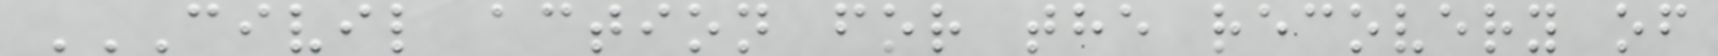CIVIL ACTION FOR THE RECOVERY OF
